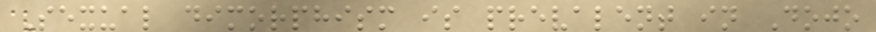Sexual dimorphism is prevalent in Dojo
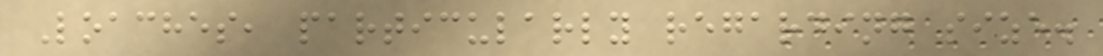Loaches, particularly regarding size.
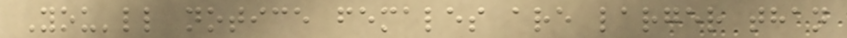You'll notice females are larger than
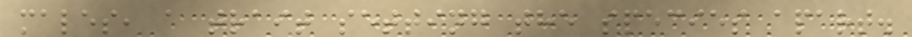males, a trait setting the species apart.
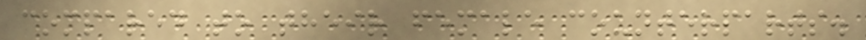compared to their female counterparts.
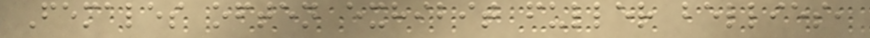Females often exhibit fuller bellies,
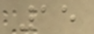15
